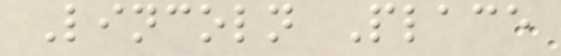Lincoln Place
